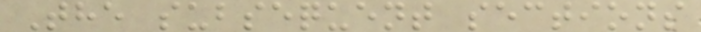The subsequent sections
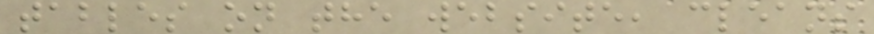tables on the website, cleans
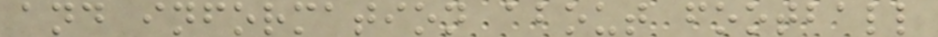and information about football
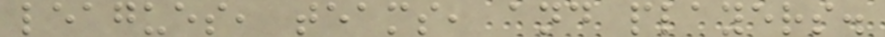leagues, teams, and players.
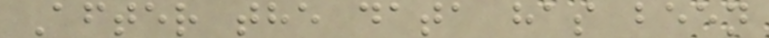After the data has been
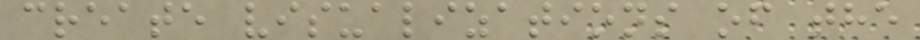create visualizations of the
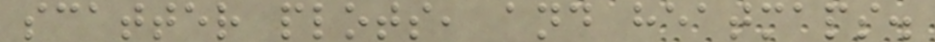scatter plots, and heatmaps.
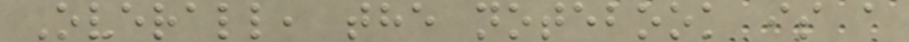Overall, the notebook is a
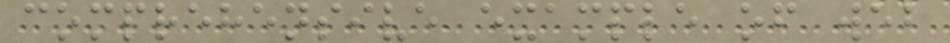comprehensive example of web
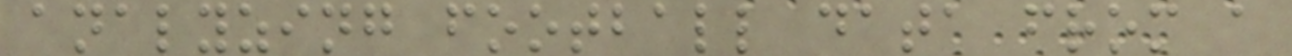analyzing football data from a
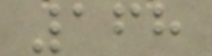168
